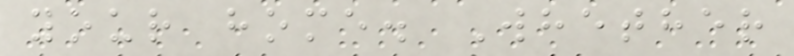your home. Whether
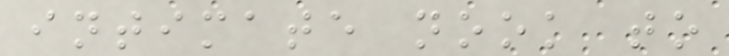intimate nook to
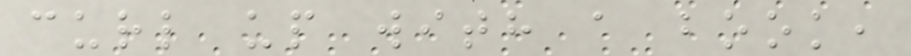curl up with a book,
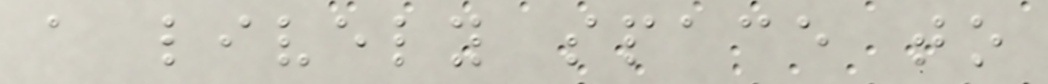a lively space to
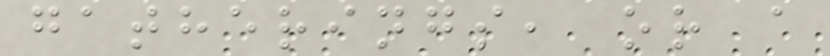gatherings, or a
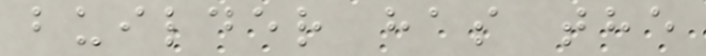builder has the
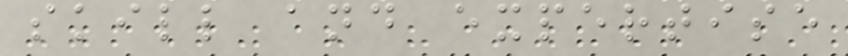skill and expertise
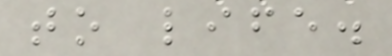to life.
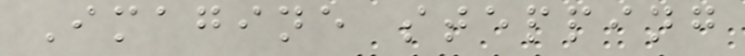Imagine stepping
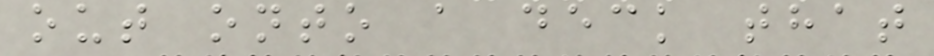out onto a deck that
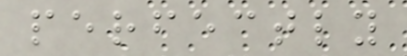perfectly
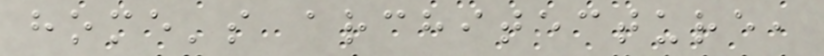home's architecture,
